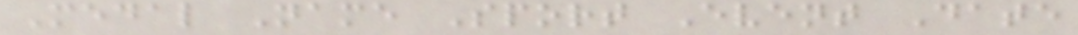Medal Name Sport Event Date
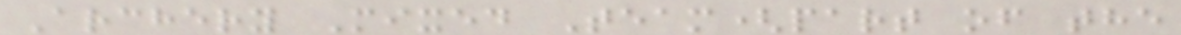Archery Mixed Team(part of the
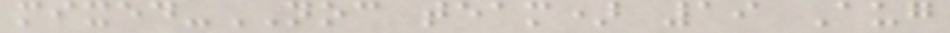mixed-NOC team) 19 Aug
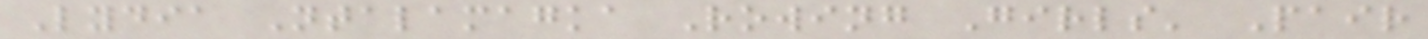Lydia Ntalamagka Rowing Girls' Pair
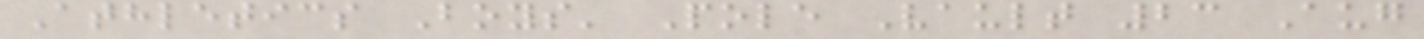Athletics Boys' Pole Vault 23 Aug
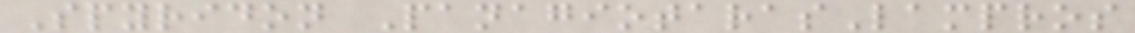Spyridon PanagiotarasLampros
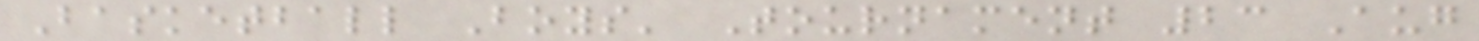Basketball Boys' Tournament 23 Aug
